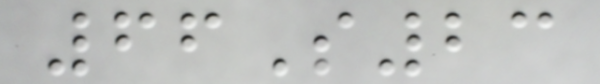66S23
